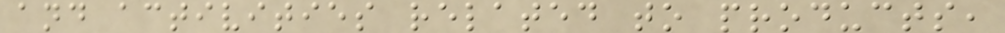and activities related to products,
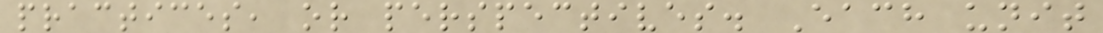practices, or perspectives. Each unit
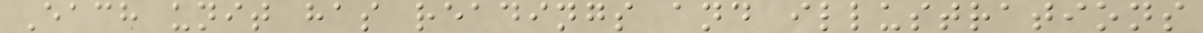Each unit has readings and illustrations
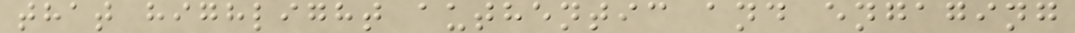that highlight authentic and engaging
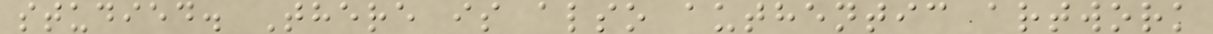studied. There is also authentic artwork
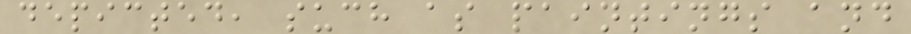depicted, such as paintings and
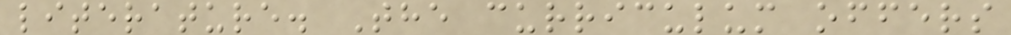literature. The curriculum offers
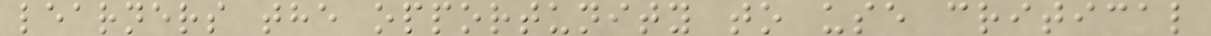learners the opportunity to use critical
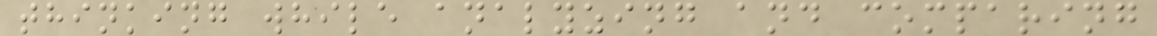thinking while analyzing and comparing
